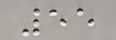55
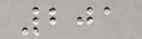201
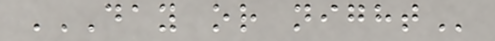DAY OR NIGHT
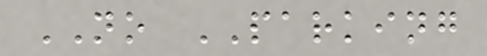NO PARKING
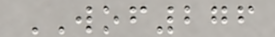WOF276
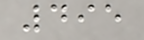495
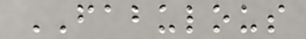FABULOUS
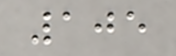105
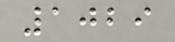1029
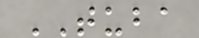TUBA
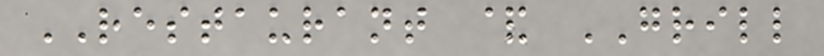RESTAURANT & GRILL
